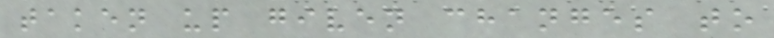taken up given changes to
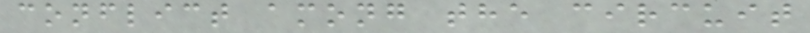conflict among the circuit
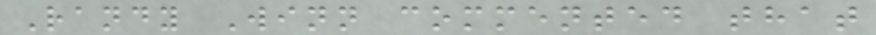Randy Winn commented that
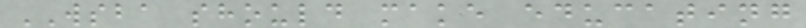WSBA should make educating
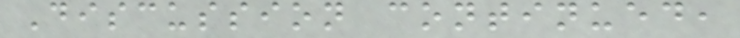Discussion continued,
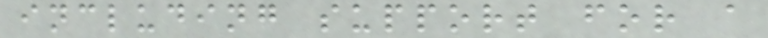including support for a
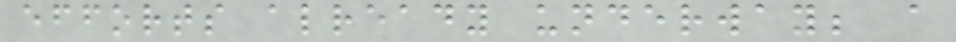efforts already underway; a
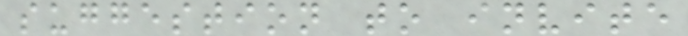suggestion to invite
